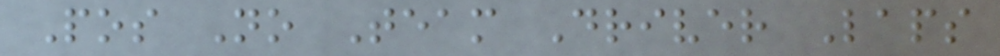Pos No Team Driver Laps
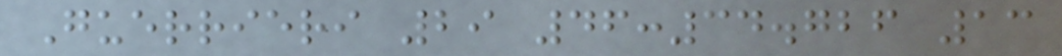Guerrieri 29 46:34.726 13
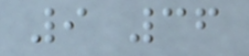9 36
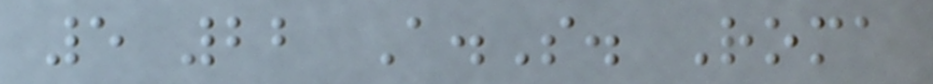5 22 A.S. Roma
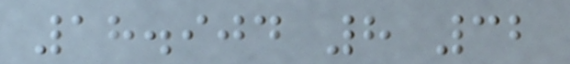18.904 8 32
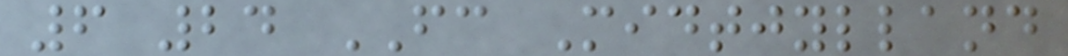6 24 FC Midtjylland
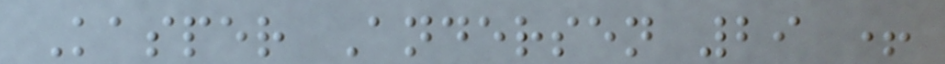Kasper Andersen 29 +
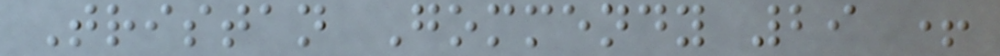Tristan Gommendy 29 +
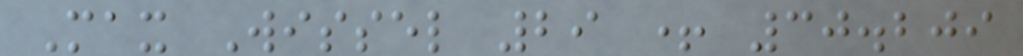Max Wissel 29 + 30.209
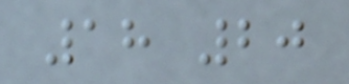18 20
